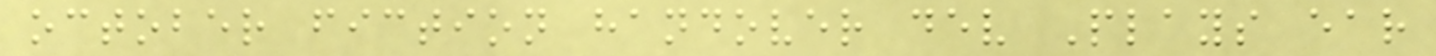october fiction handover dev Plays ear
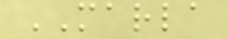MARLA
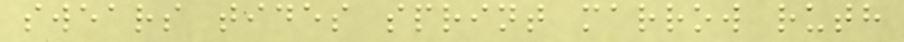swears tides sprint marrow ruth
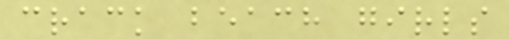crack beach girls
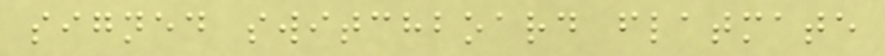signed switchboard flatmate
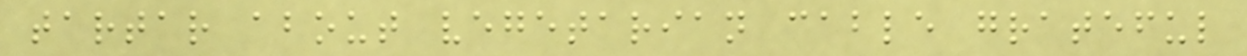tartar about vegetarian cable grateful
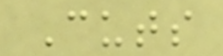Cuts
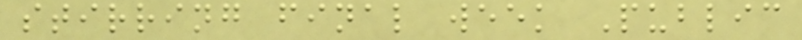stirring final week Public
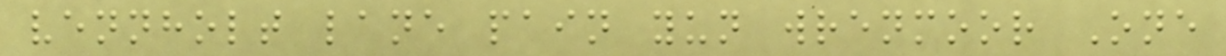vennholt lane pain yun wrenmoor One
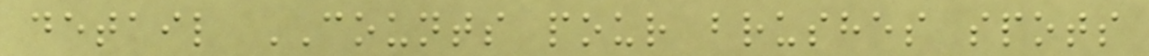detail COUNTS pour brushes spots
